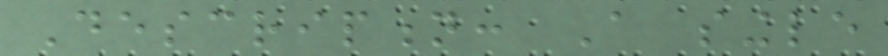Description: A single
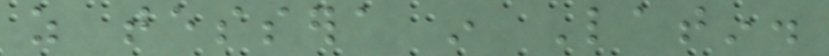as tessera in Latin.
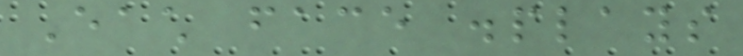Each face displays
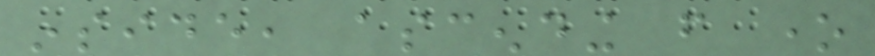inside, ascending from one
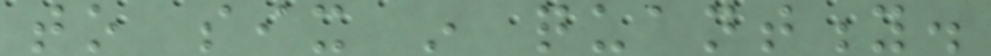to six in quantity.
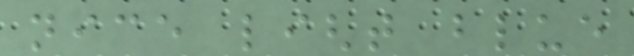nice light blue
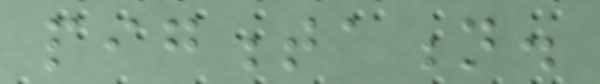pigmentation.
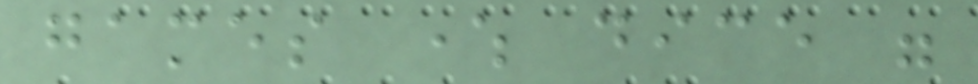games where dice were
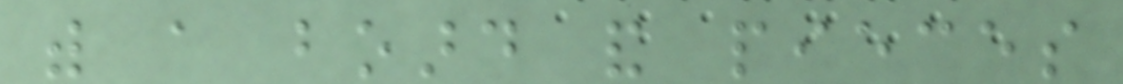with a board and pieces
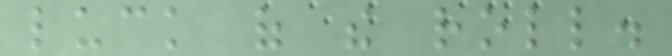luck of the roll.
